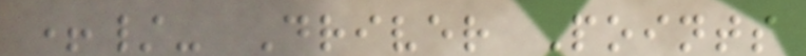+/- Driver Points
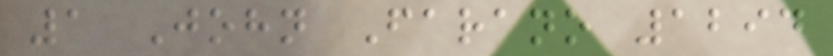1 John Farano 1294
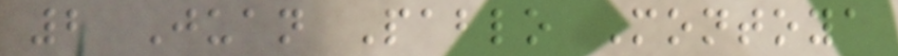2 Juan Pablo Montoya
